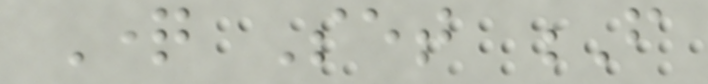Question Set F
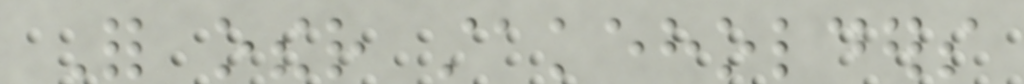For other stakeholders
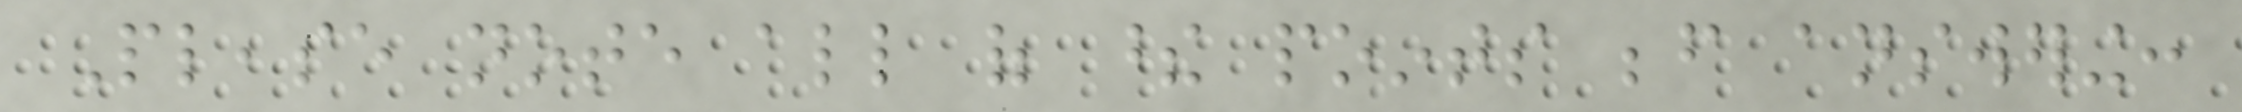Please note all of these points before answering:
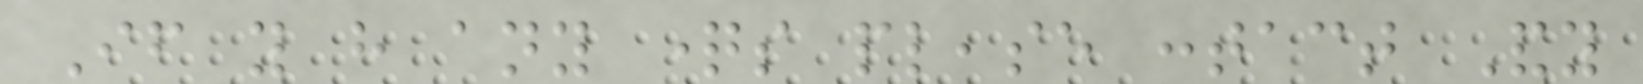If you have any questions please contact Andy
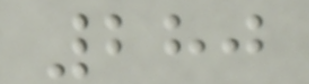280
